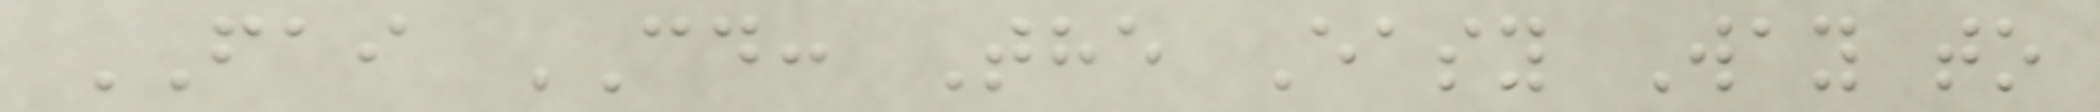FAI CD: The Easy Way to
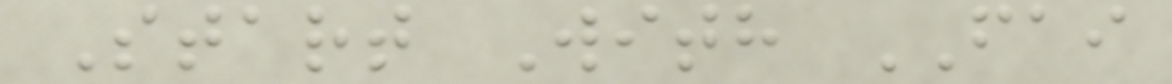Start With FAI
